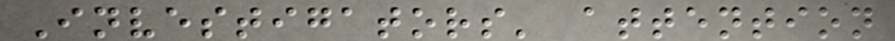Investigators' attention
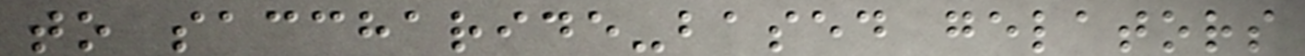to saccharide-based gelators
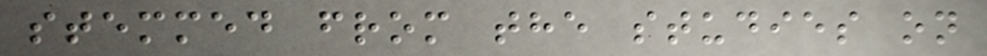stemmed from the studies on
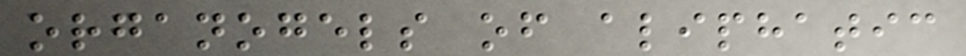organogels of aliphatic
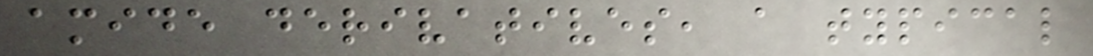amide derivatives, a typical
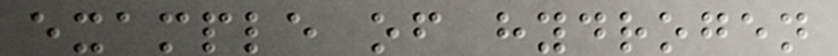example of hydrogen
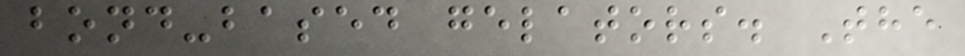bond-based gelators. The
